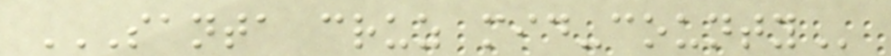SANTA CRUZ MID-COUNTY
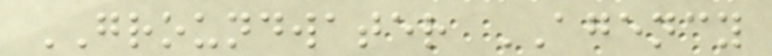GROUNDWATER AGENCY
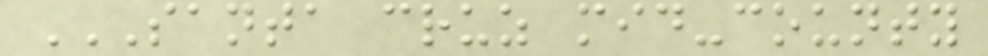SANTA CRUZ MID-COUNTY
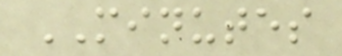MINUTES
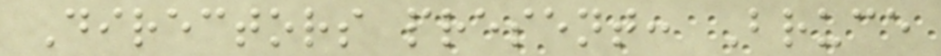Directors present: Bruce
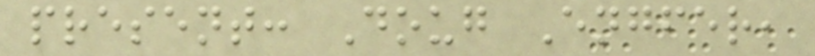present: Doug Engfer,
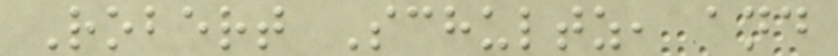Robert Schultz, and
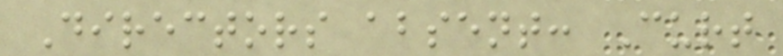Directors absent: Curt
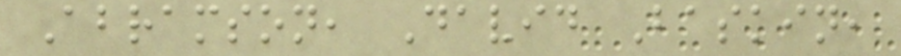Abramson, David Baskin,
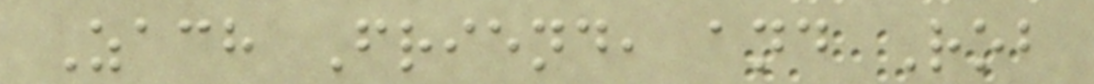Zach Friend, and Rob
